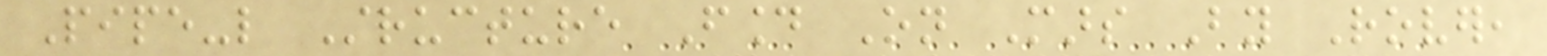Pipe-like Structure Found On Mars By Rover,
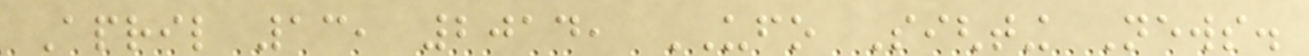April 13, 2014, UFO Sighting News.
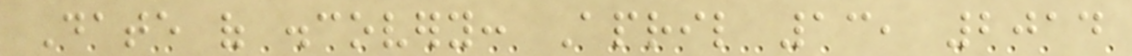Date of discovery: April 13, 2014
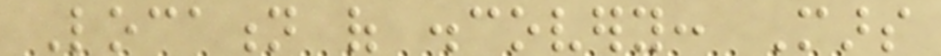Location of discovery: Mars
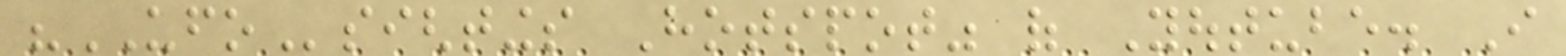"UFOsightings Hotspot" of Youtube. I
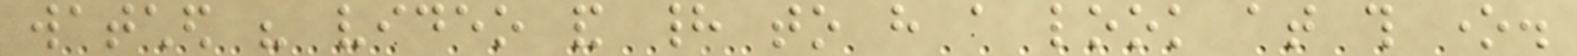watched his video and had to have a look at this one.
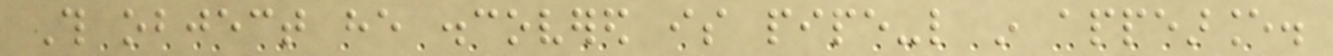This object he discovered is pipe-like in appearance.
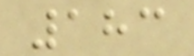183
